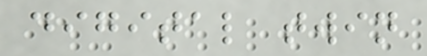digital twin
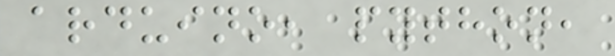arduino, python,
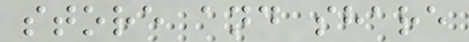store and share
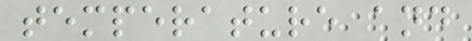temperature and
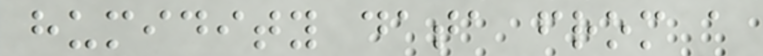humidity data from a
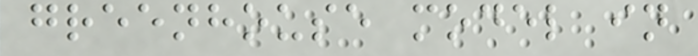greenhouse model in
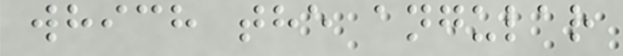which the angular
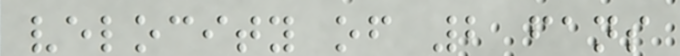velocity of 2 fans
